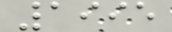1995
